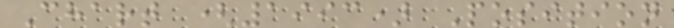Chart (1993) Position
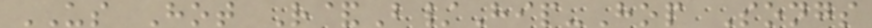US Hot R&B/Hip-Hop Songs
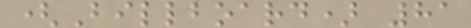(Billboard) 81
